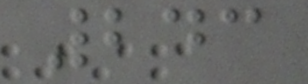243
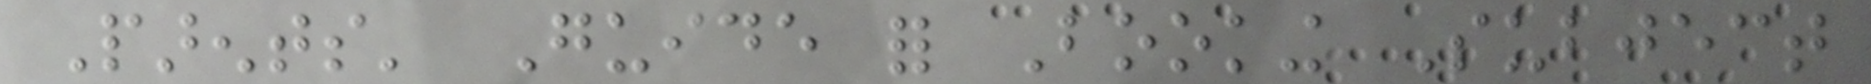Parents' Guide for Booking Subject
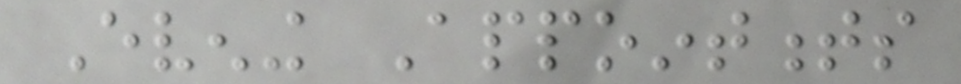Evening Appointments
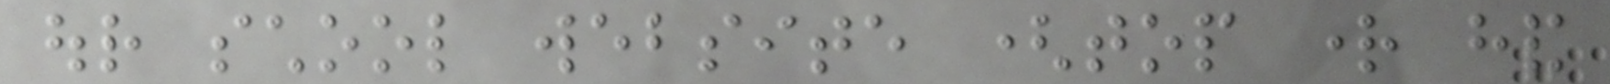our school website (top right hand
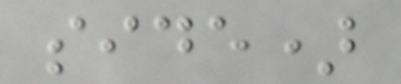side)
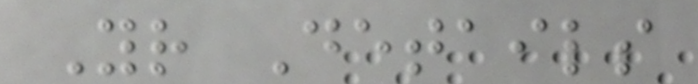Your Details
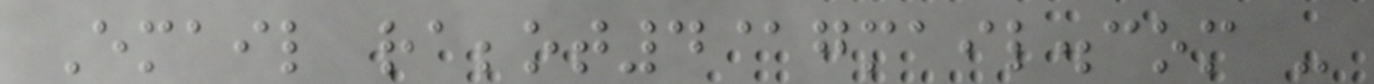Email rabbot4@gmail.com -
